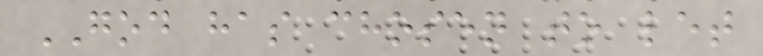GOD has chosen to let
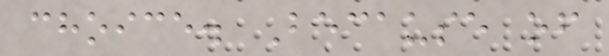choice. Because of
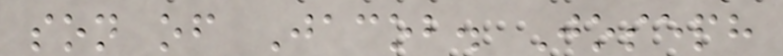son of Jacob. Joseph
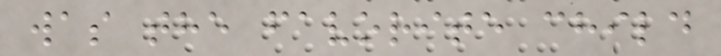was the favorite child
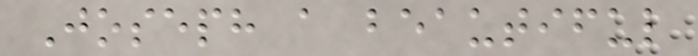Joseph a beautiful
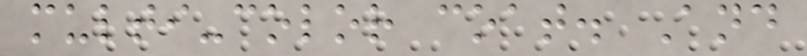multi-color coat. And
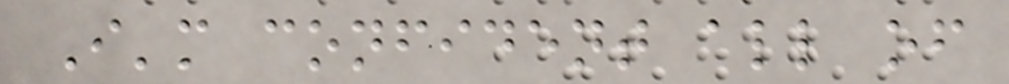I'm confident all of
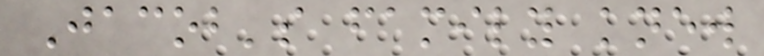Jacob's family knew
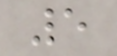5
